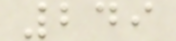249
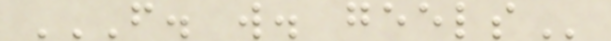F. W. GEELS
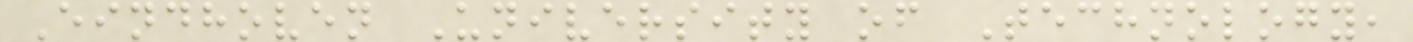Eindhoven University of Technology,
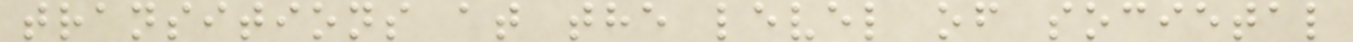transitions at the level of societal
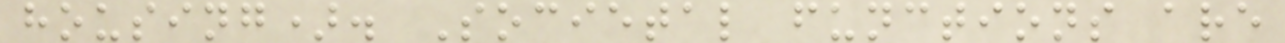housing). Societal functions are
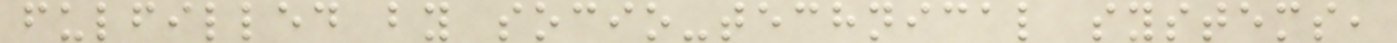fulfilled by socio-technical systems,
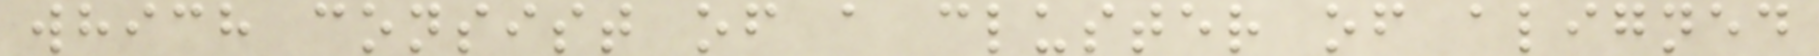which consist of a cluster of aligned
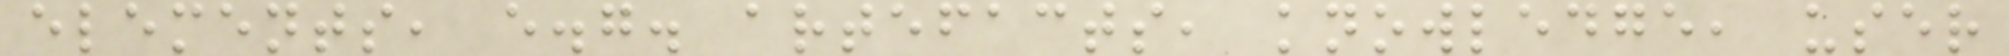elements, e.g. artefacts, knowledge, user
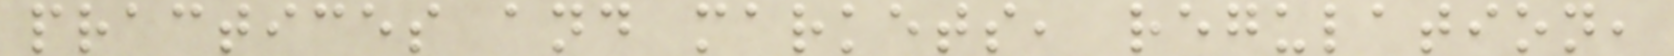practices and markets, regulation,
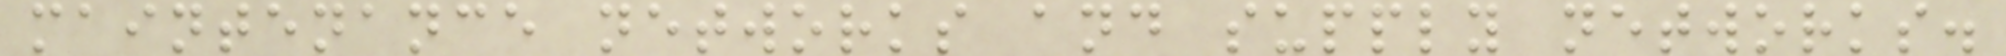maintenance networks and supply networks.
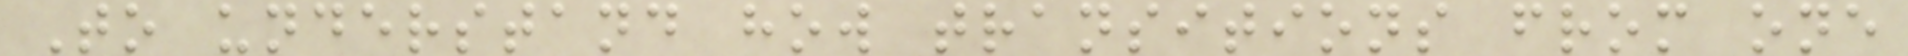To understand how transitions from one
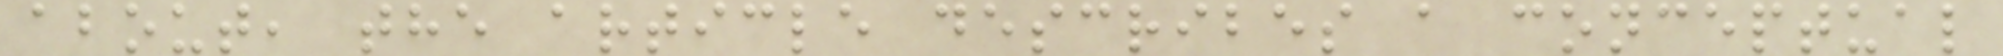about, the article describes a conceptual
